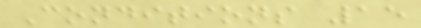Conditions 15
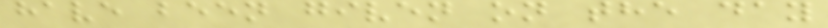have been given on the day
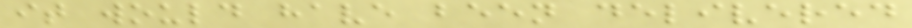it would have been delivered
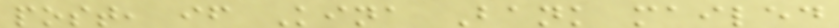post, if Kina Bank mailed
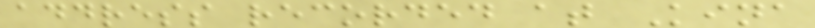address recorded at Kina
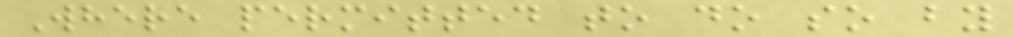Where permitted to do so by
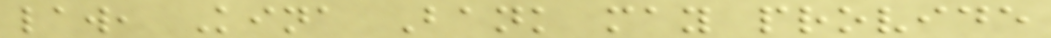law, Kina Bank may provide
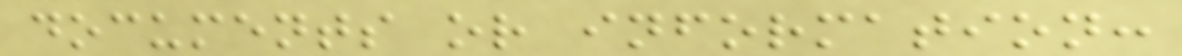documents or information:
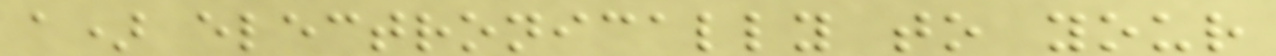a) electronically to your
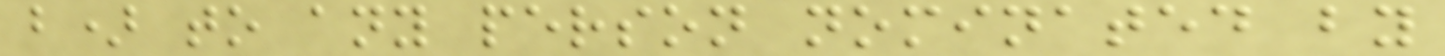b) to any person nominated by
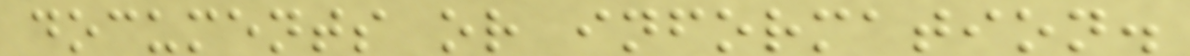documents or information.
